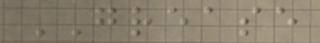GREASE
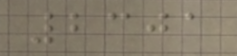2301
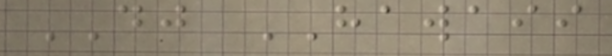DJ HAWAII
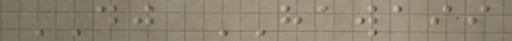DJ HAWAII
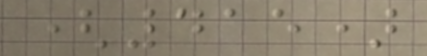(415)
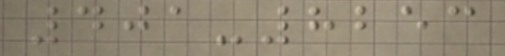401-8253
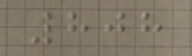808
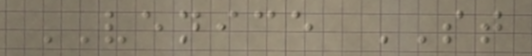VENICE ST
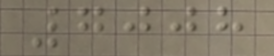7008
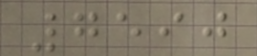7590
